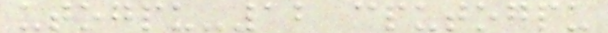utogpu-12 cputogpu
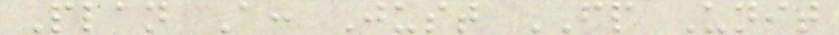Plan A: Just FP Unit
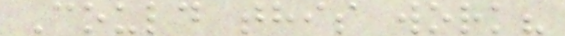Could this work?
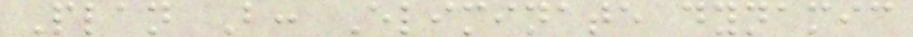Plan B: Eliminate dynamic
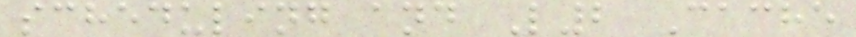scheduling and L2 Cache
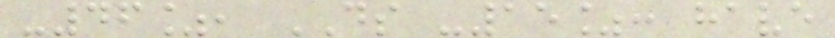-46%, DS -15%: have
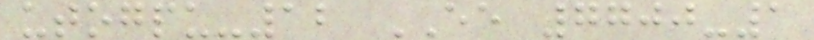utogpu-12 EE 7700-1
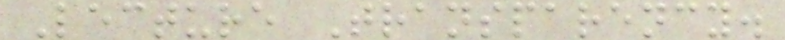Lecture Transparency.
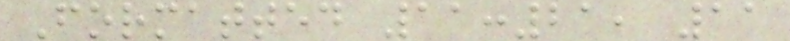Formatted 11:21, 11
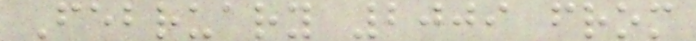February 2009 from
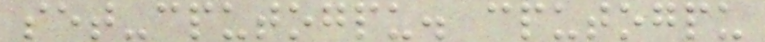set-cputogpu. cputogpu
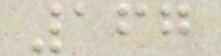167
